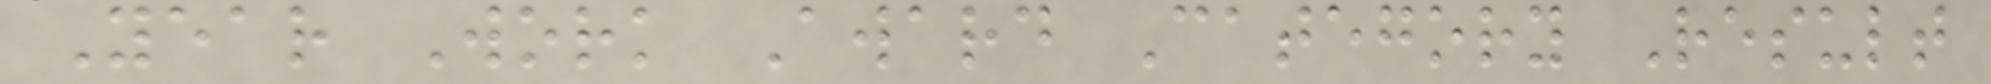Year Work Award Category Result
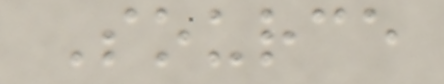Source
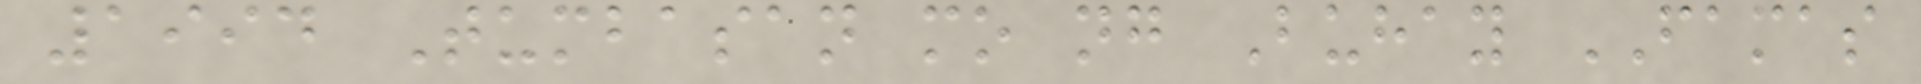1994 Tumbasan mo ng Buhay FAMAS
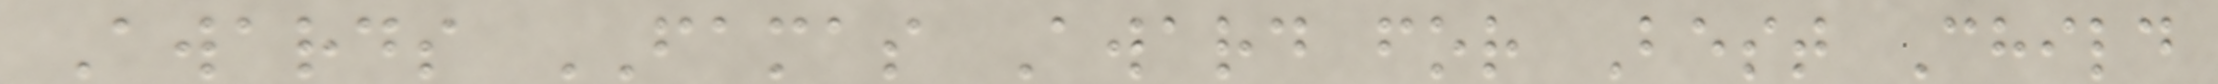Awards FAMAS Award for Best Child
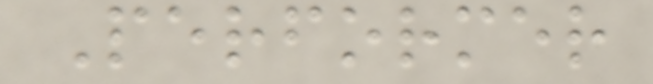Performer
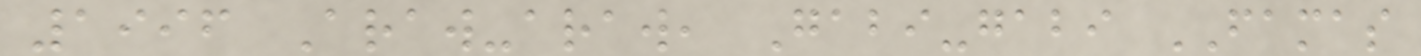1996 Araw-araw, Gabi-gabi FAMAS
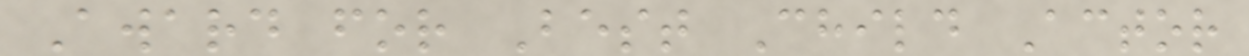Award for Best Child Actor
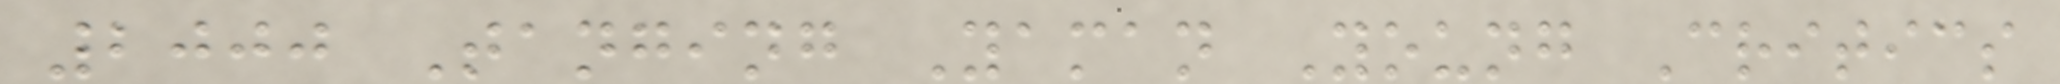2000 Tanging Yaman Young Critics
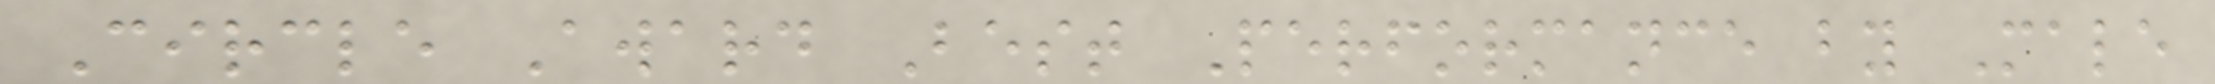Circle Award Best Performance by Male
